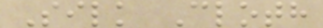Silk Cloth
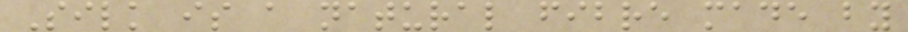Silk is a natural fibre made by
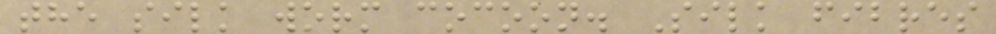the silk worm cocoon. Silk fibres
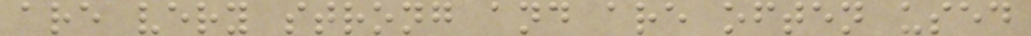are very strong and are often used
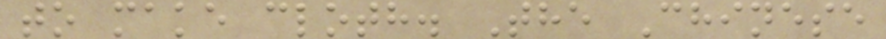to make cloth. The Chinese
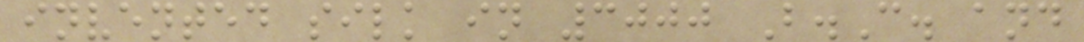invented silk in 3000 B.C. and
